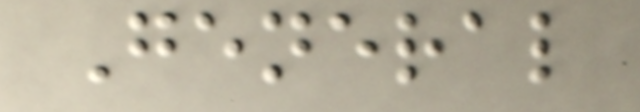General
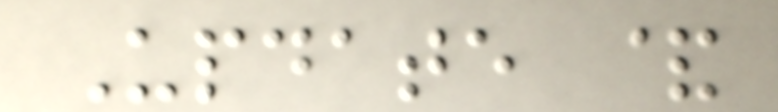Update &
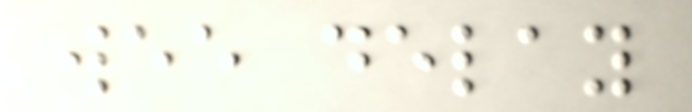wee delay
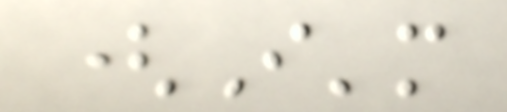(I'm
